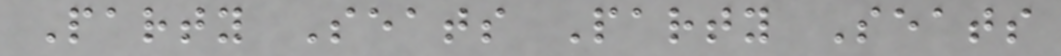Party Seats Party Seats
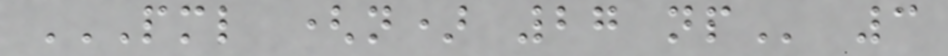PML (N) 27 NP 3
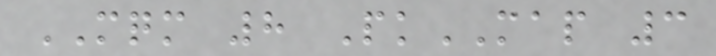MQM 8 PkMAP 3
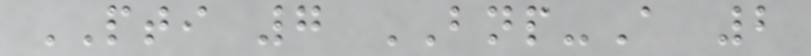PTI 7 BNP-A 2
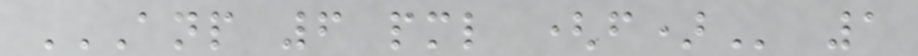ANP 6 PML (F) 1
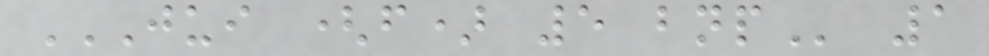JUI (F) 5 BNP 1
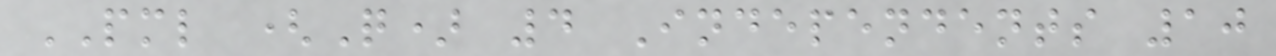PML (Q) 4 Independents 10
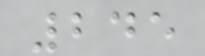245
